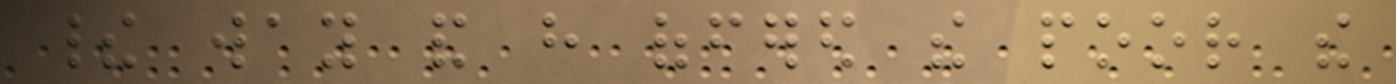their way and have offered the poor the
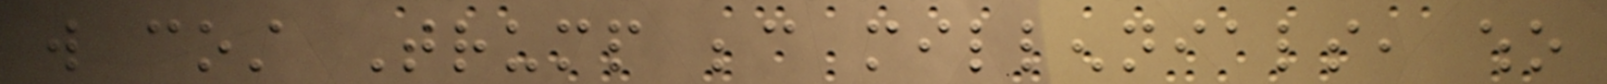will cost Trump because millennials, who
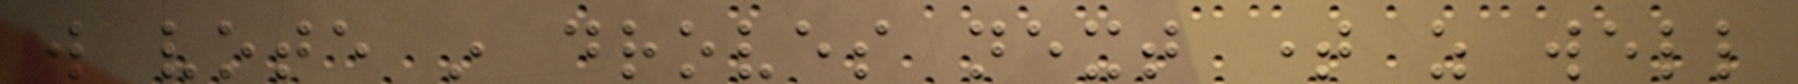will vote in droves next time as well
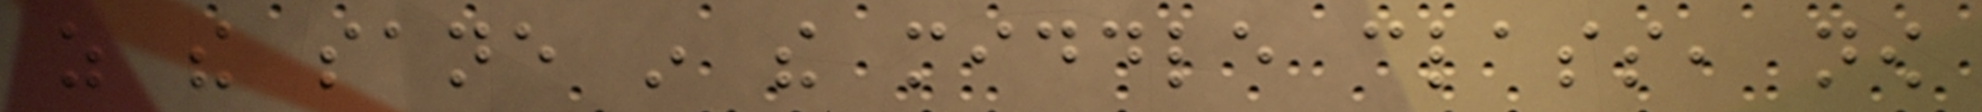as the sane in the middle class, now
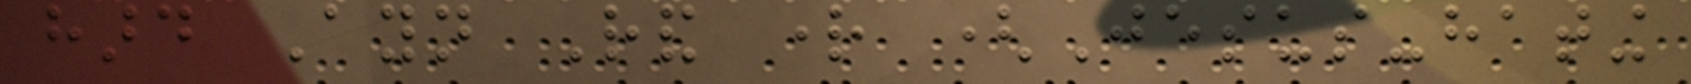hard Ayn Rand right (Jesus-hating
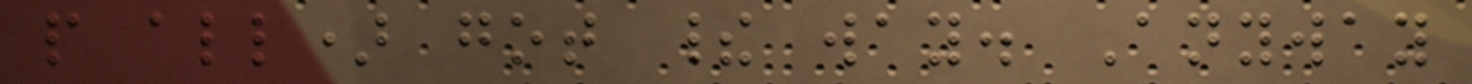people all) got their way. Anyway
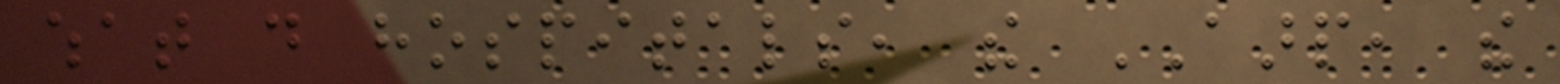what do hospitals, the AARP, the
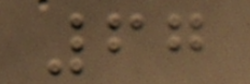67
